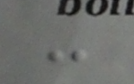-
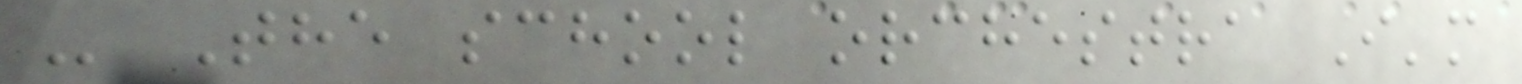- The school orchestra I'm
